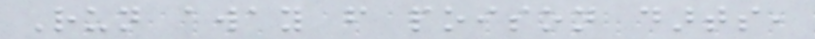Run away from poison darts,
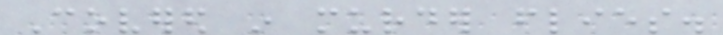Covered in murder flies.
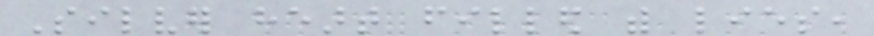Silver heart filled with lies,
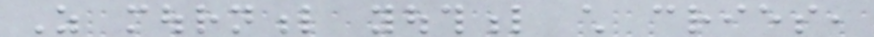As mournful youthful child cries,
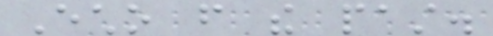Echo from the past.
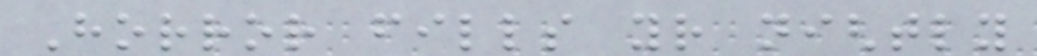Horror fills your nightly
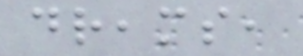dreams,
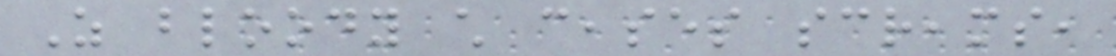As bloody child ceases screams,
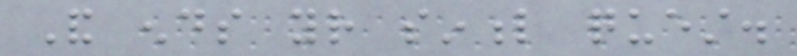And ends your sinful quest.
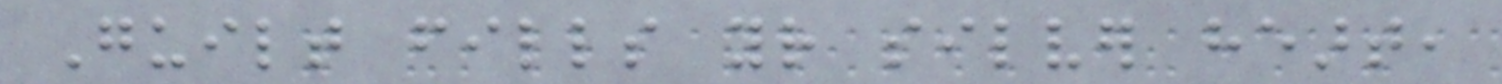Guilt fills your silver heart,
